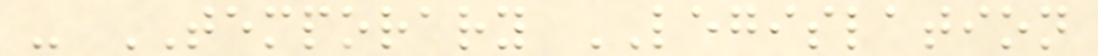- TEMPORARY LEGISLATION
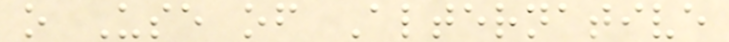o Use of Alternative
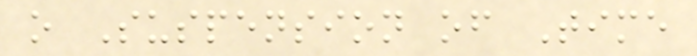o Suspension of Time
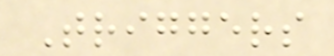Triggers
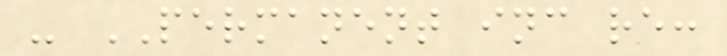- PERMANENT inc re:
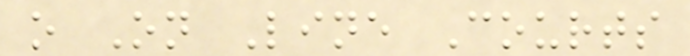o On Line Courts
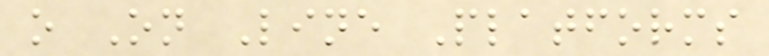o On Line Platforms
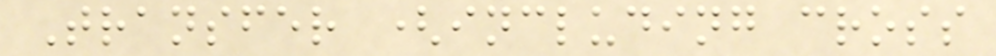Transfer (including cross
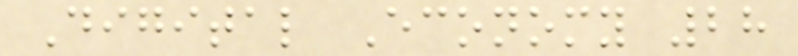Digital Economy 28
